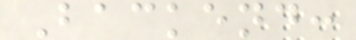Backend:
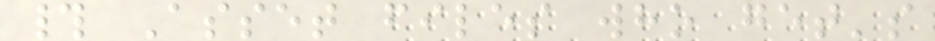# Asset files who get's
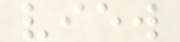view
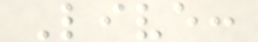Live:
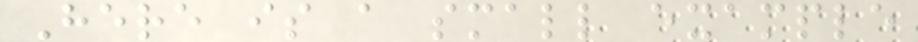Here is a small example
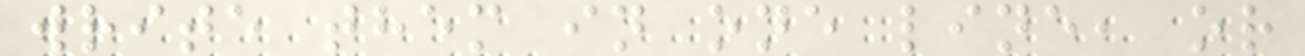write them in one line, or
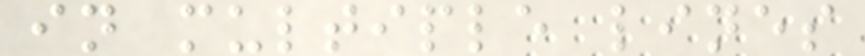in multiple lines
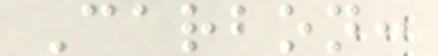Carbon:
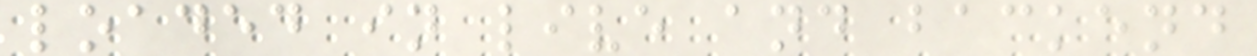loaded in live and backend
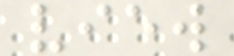view
